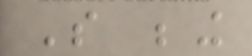So being
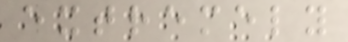extremely
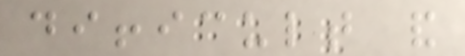difficult and
